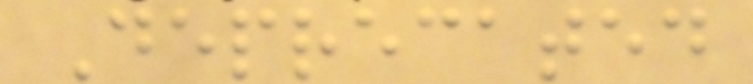Deprecated
